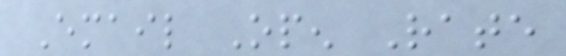Email Open Rate
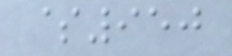$950
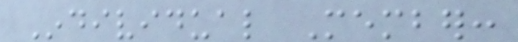Individual Member:
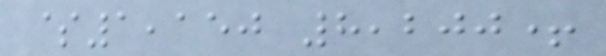$1,150 8,200+
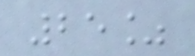25%
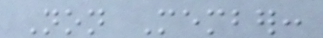Non Member:
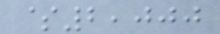$2,000
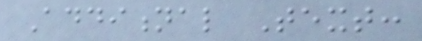Additional Text:
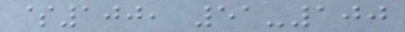$100, 51-100
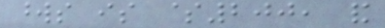words is $200, and
